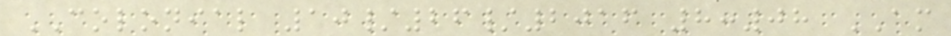COLONIAL 10/26/2016 8:08 AM
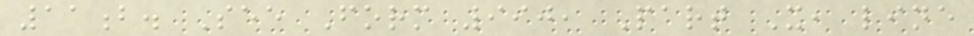11b. See Form 990, Part X, line
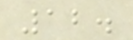12.
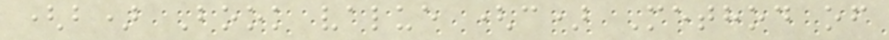(b) Book value (c) Method of
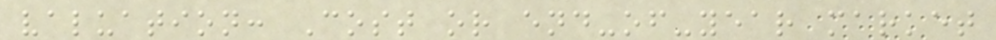valuation: Cost or end-of-year market
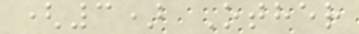(3) Other
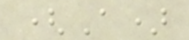(A)
